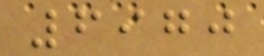6970
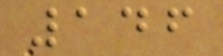146
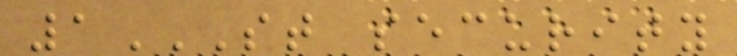1ST SECURITY
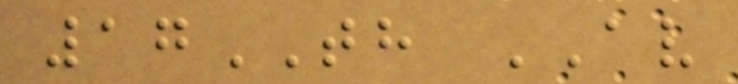17TH AV
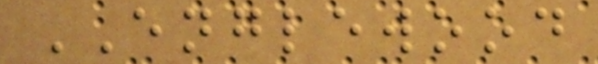ENGLEWOOD
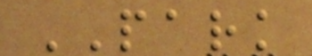PARK
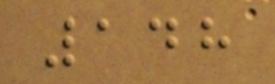148
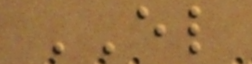EL
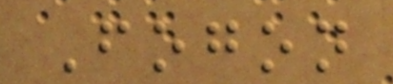Fogon
